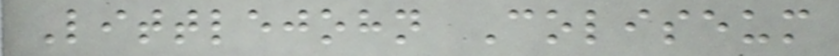Littlejohn Coliseum
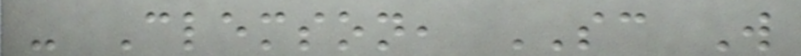- Clemson, SC W
